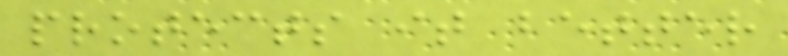protects it better
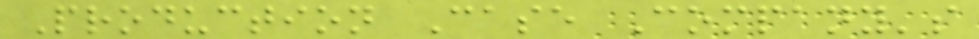Production Case Company's
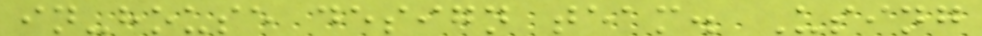in-house design team. Using
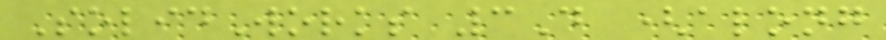SolidWorks 3D (along
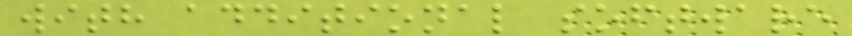with additional software
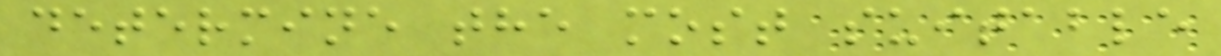determine the most suitable
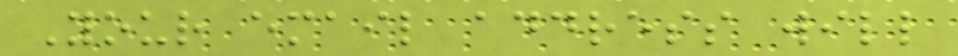Your email address will
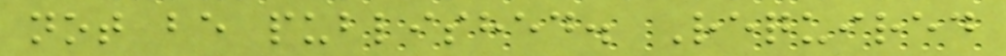not be published. Required
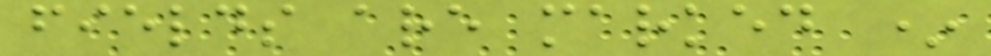fields are marked *
